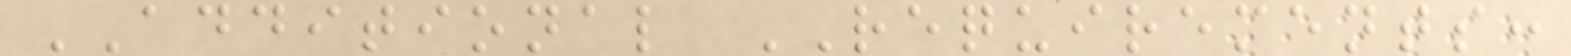ADDITIONAL REQUIREMENTS:
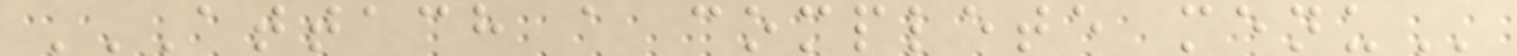ATTACH A COMPLETE MENU
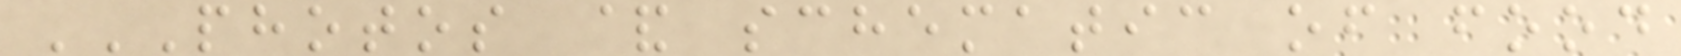PHOTOS & SCHEMATIC OF FOOD
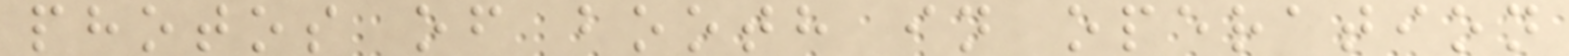photos of booth in operation
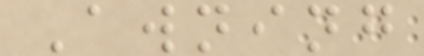Awning
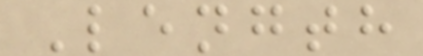Length
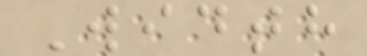Width
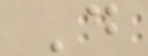D
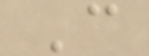C
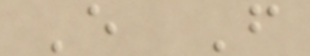E F
